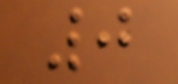0
